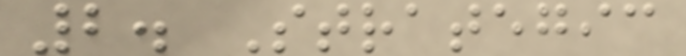2. Strategic
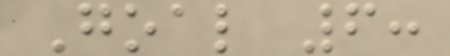Goal 6:
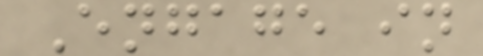Engage in
